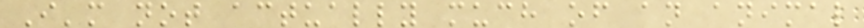I'm not actually much of an animal
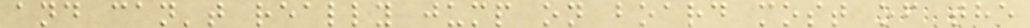and can't really jump on board most of the
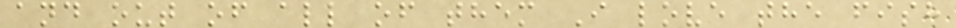and out of all of them I love the fish
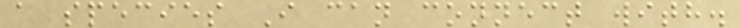a species I can connect with.
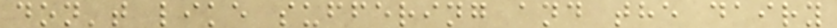don't like suffering and the dairy
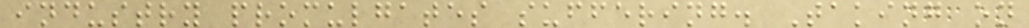industry promulgates suffering. Taking on
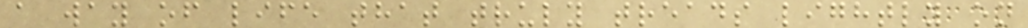a way of life that truly treads lightly on
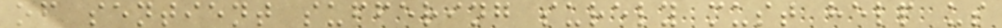of sentient suffering surely must help us
